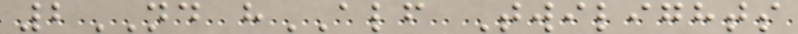2ND hALF Twilights
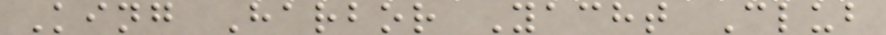King Harbor Yacht Club
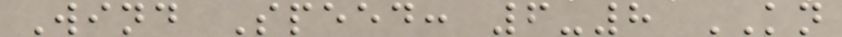Wind Speed: 6-8 KN
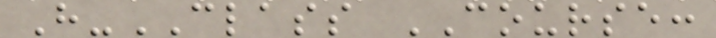H-CLASS COURSE:
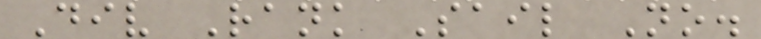Div Rank Sail No.
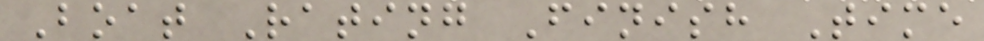Boat Rating Finish Time
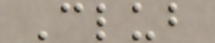Club
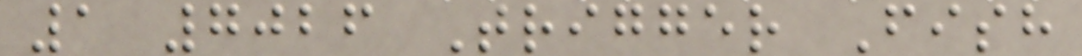1 7026 Trigger Fish
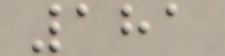181
